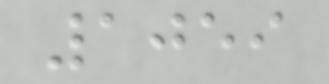1059
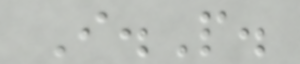I.P.
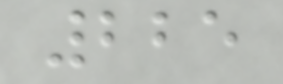225
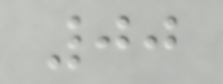00
